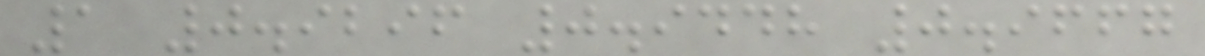1 0.9296 0.9448 0.9667
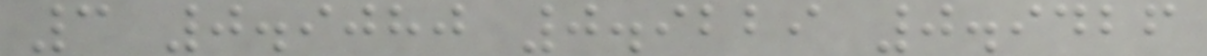3 0.9080 0.9229 0.9426
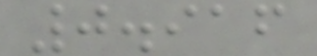0.916
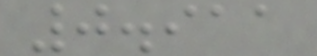0.911
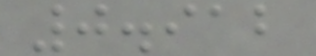0.912
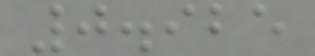0.925
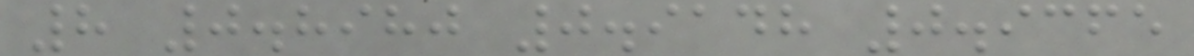8 0.8980 0.9148 0.9365
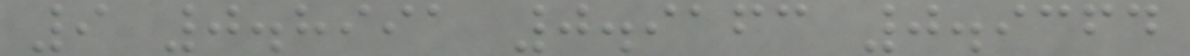9 0.8991 0.9163 0.9364
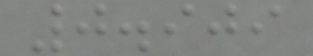0.909
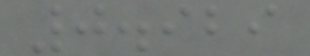0.929
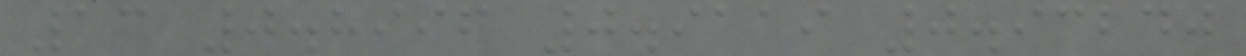13 0.8996 0.9119 0.93240
